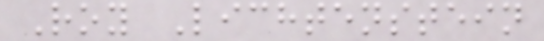Roy Lichtenstein
